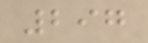297
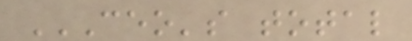CEO'S TOTAL
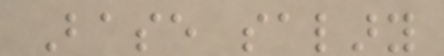Base salary
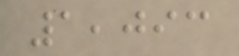1,093
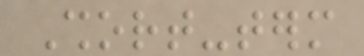Short-term
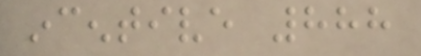incentive 888
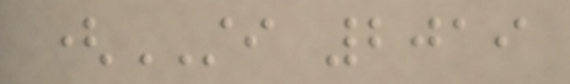(STI 2019
